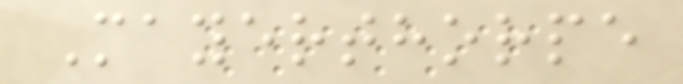Mayerthorpe
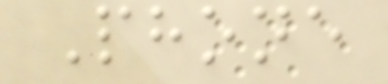Phone
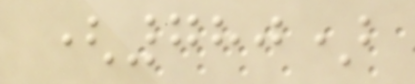(780)
